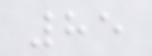85
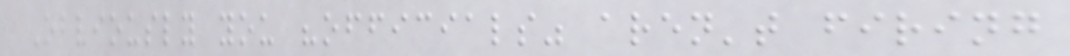Obviously you "officials" aren't firing
